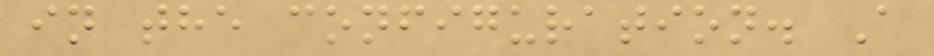in the configuration. A
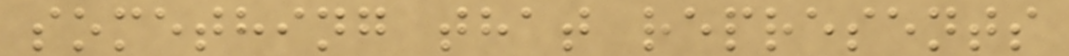something that represents
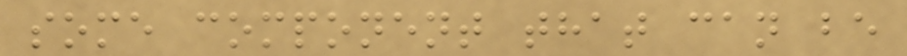some component that can be
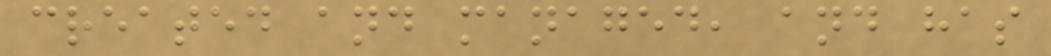created and managed, and has
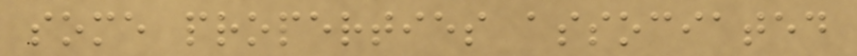some properties associated
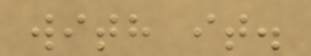with it.
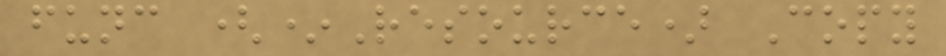func (*Resource) Copy
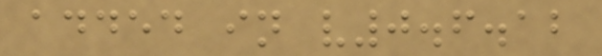added in v0.6.12
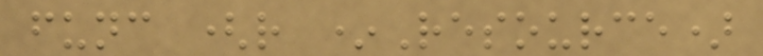func (r *Resource)
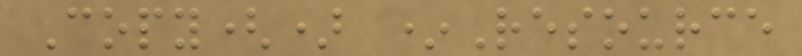Copy() *Resource
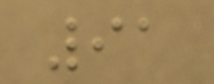91
